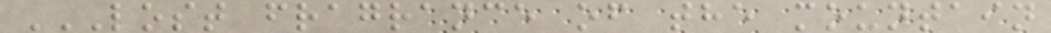LOST FRAGRANCE OF THE MOUNTAIN
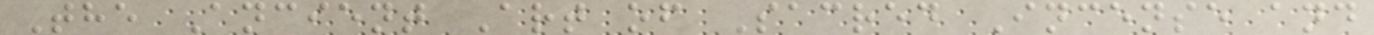The Ancient Art of Sacred Incense and
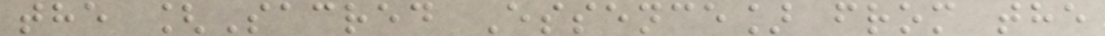the [Sacred Essence] from the
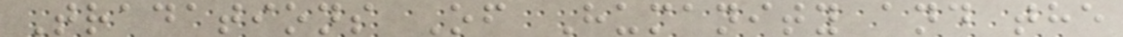Tradations Of Humanity and the
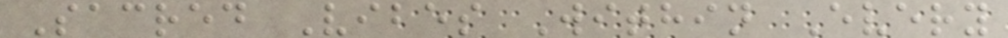Sacred Vibes Within Every
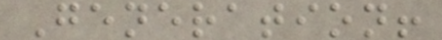Generation!
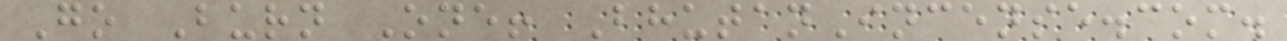Go Burn One! BhutanIncense.com.
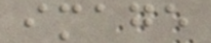image
